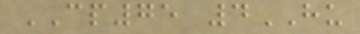CP75 4HU
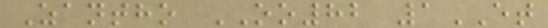Zantho OO82 1ET
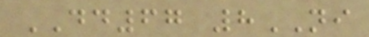DD67 8NI
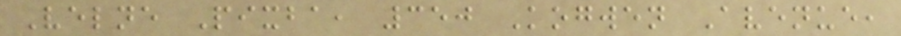Velne Pixba, 350 Kogwen Avenue,
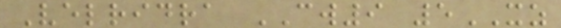Velridra CW9 5XZ
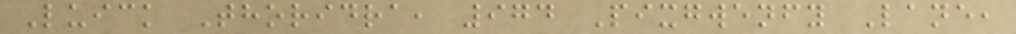Luick Thoridra, 974 Pixgwenfy Lane,
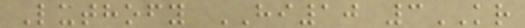Luthofy HI10 3KR
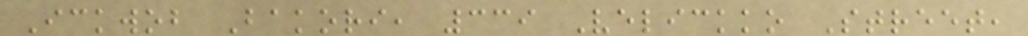Ickwob Bakori, 339 Velickko Street,
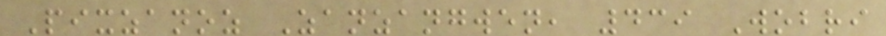Pixzanoz Zanzangwen, 439 Wobri
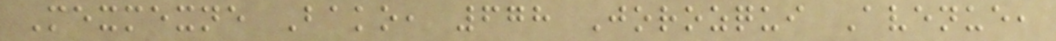Mexmexne Bako, 678 Jorozqui Avenue,
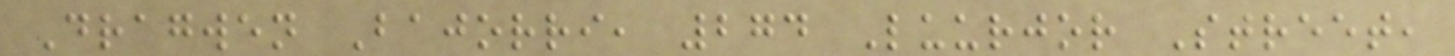Dragwen Bajorri, 274 Luurjor Street,
